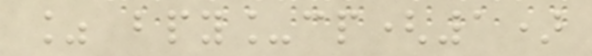% bpy_cp(1)
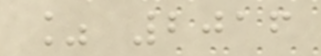% 2016
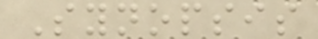Synopsis
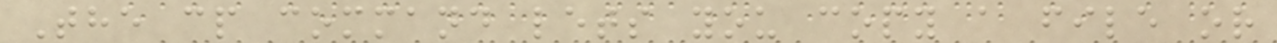The cp command lets you copy a file or
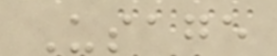Usage
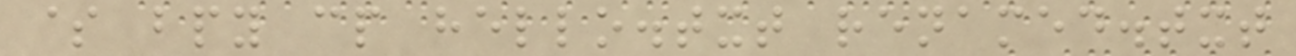$ bpy cp hello.txt renamed.txt
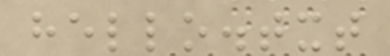hello.txt
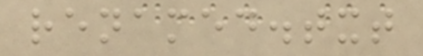renamed.txt
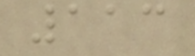113
